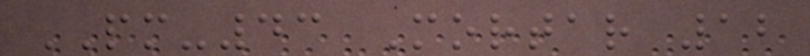PM-43 Mortar 12
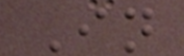In
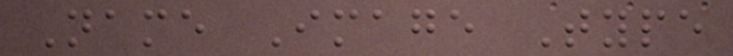Name Image Type
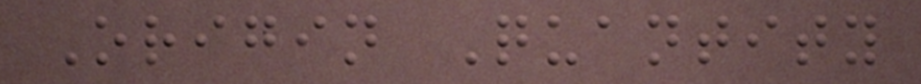Origin Quantity
